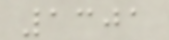1301
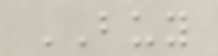BUY
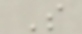S
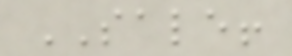SALE!
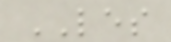LES
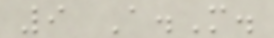9 A.M.
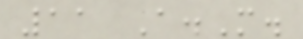11 A.M.
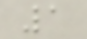1
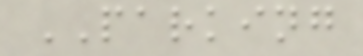PARKING
